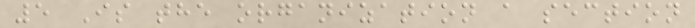5 Is the organization a section
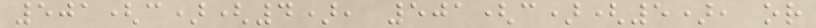501(c)(4), 501(c)(5), or
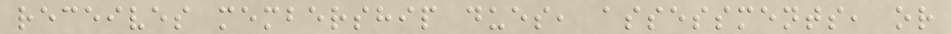receives membership dues, assessments, or
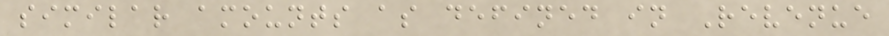similar amounts as defined in Revenue
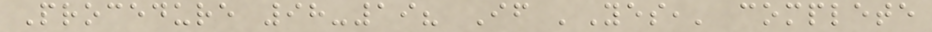Procedure 98-19? If 'Yes,' complete
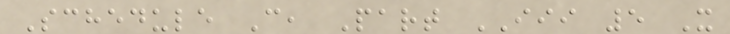Schedule C, Part III 5 X
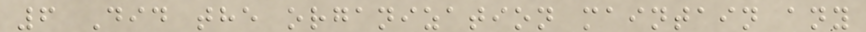6 Did the organization maintain any
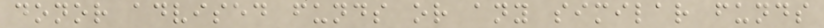donor advised funds or any similar funds
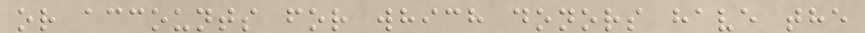or accounts for which donors have the
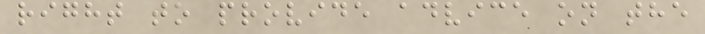right to provide advice on the
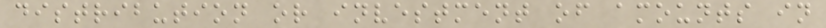distribution or investment of amounts in
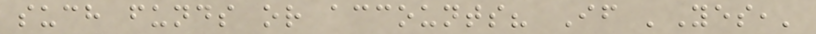such funds or accounts? If 'Yes,'
